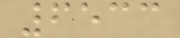6533
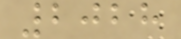2028
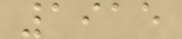1915
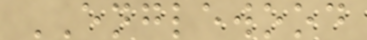ENGLEWOOD
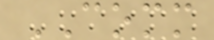COMM
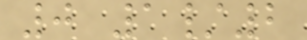0 1/2
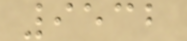9532
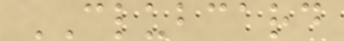CLUBCARD
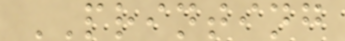PRINTING
